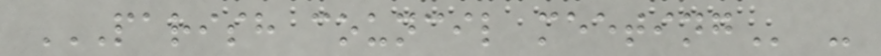PARISH COUNCIL MEETING -
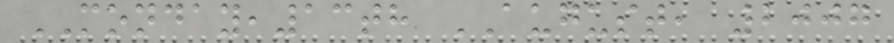MONDAY,13th AUGUST, 2007
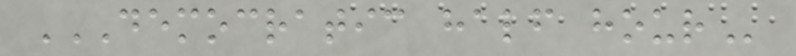DEMOCRATIC HALF HOUR
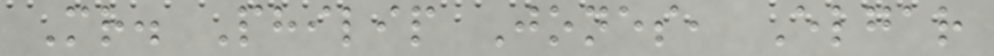Mr. Philip Jones, Elgar
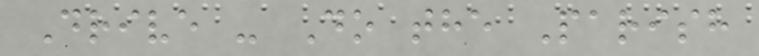Drive - Do the Parish
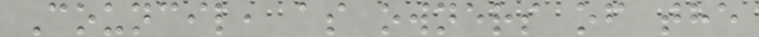Council, as owners of the
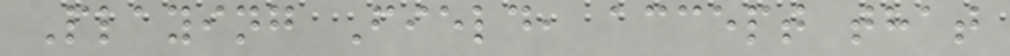Playing Field, accept that
